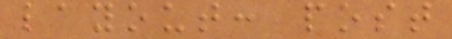layout: post
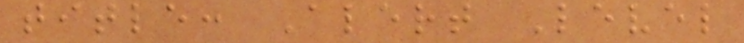title: Alert Level
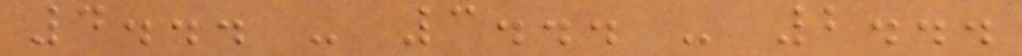4... - 3... - 2...
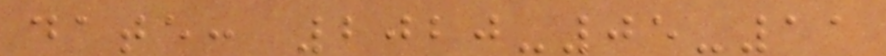date: 2020-05-11
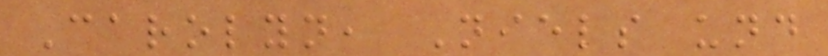Carolyn, Niels und
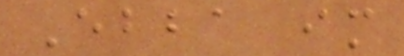Ebba im
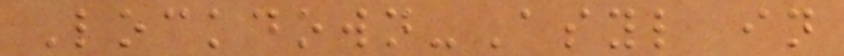Lockdown-Asyl in
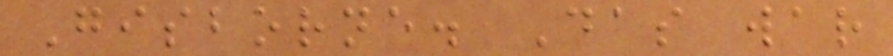Gisborne. Das war
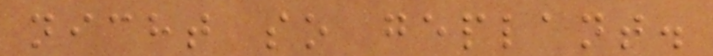nicht so geplant.
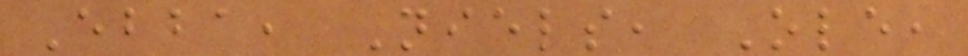Ebba, Niels, Ole,
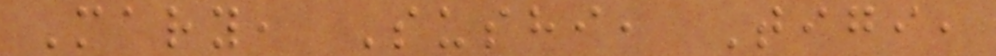Mary, Sushi, Tigi,
